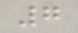7
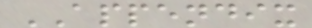APPENDIX
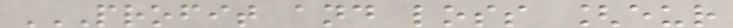PROFIT AND LOSS [EUR
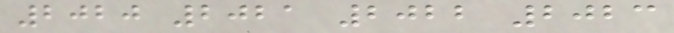2020 2021 2022 2023
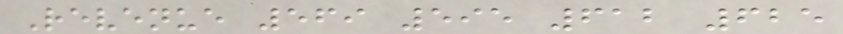Revenue 569 595 612 625
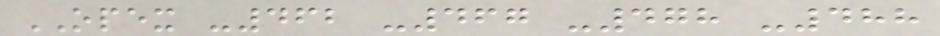OPEX -462 -467 -478 -488
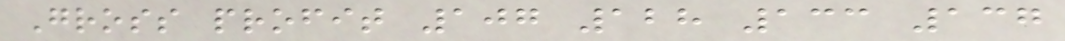Gross profit 107 128 133 137
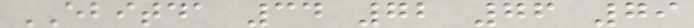EBITDA 34 72 76 79
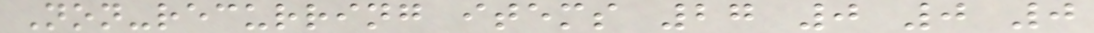Non-recurring items 27 0 0 0
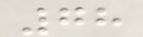78
